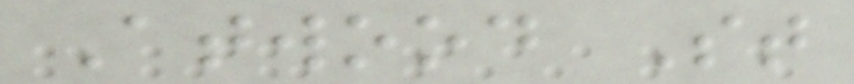Atwood St
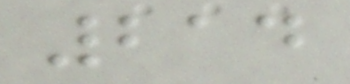214
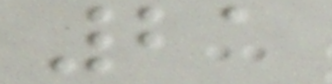21
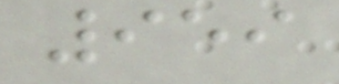959
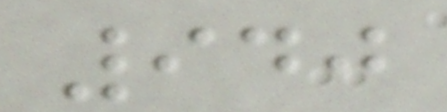940
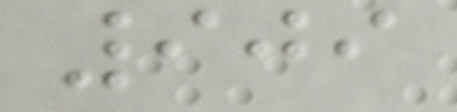909
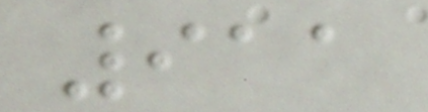911
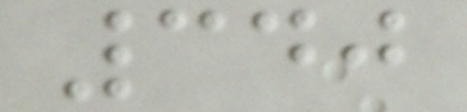340
